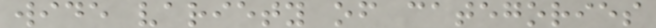wide variety of categories
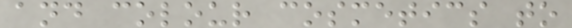and colour cosmetics to
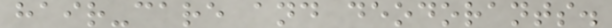hair-care and deodorants.
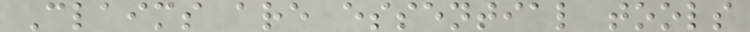Claims are essential tools
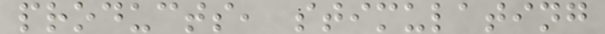products, stimulating
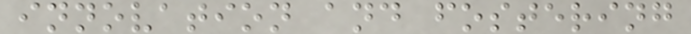innovation and fostering
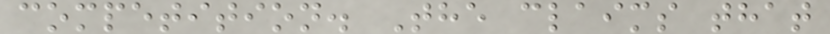competition. The claims that
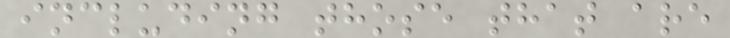including those that are
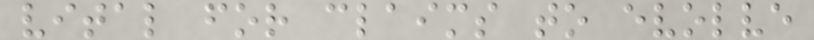vital for claims to evolve
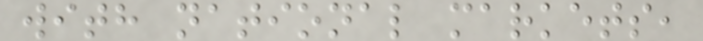with national markets,
